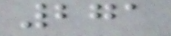271
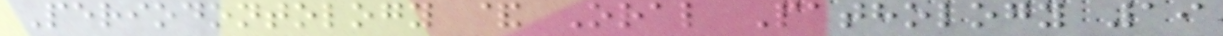Periodontology & Oral Pathology 19
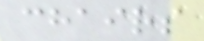chairs
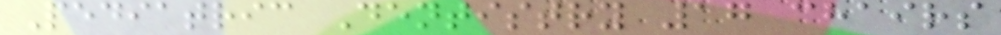Pediatric Dentistry 17 chairs
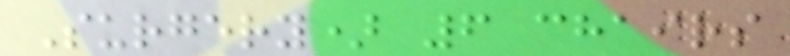Surgery) 6 chairs
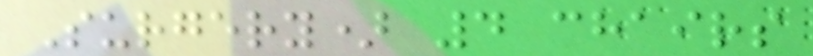Surgery) 4 chairs
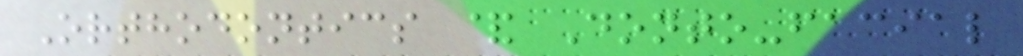Orthodontics & Donto-facial
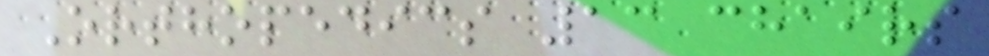Orthopedics 13 chairs
